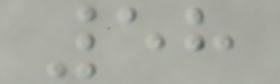58
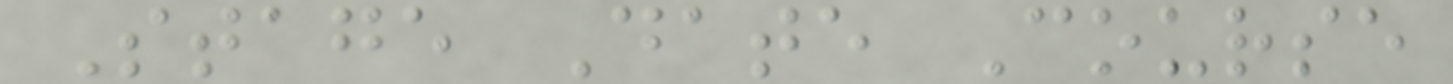Stage Date Course
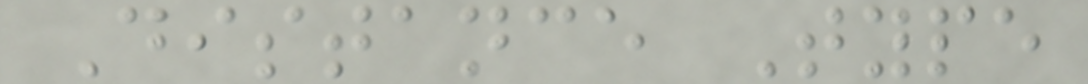Distance Type
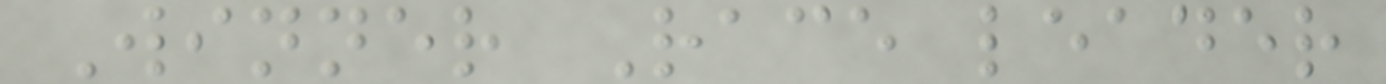Winner Race leader
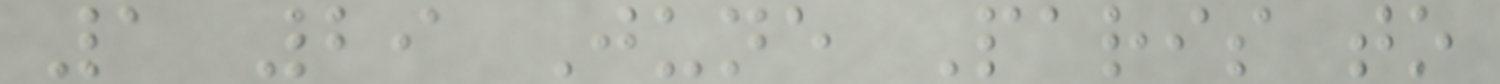1 29 June Paris to
